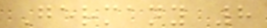Germany 8
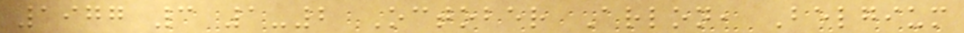1977 3 1-2 October Arlon, Belgium
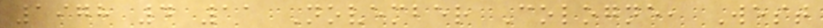1978 4 11 November Cologne, West
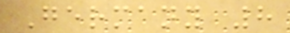Germany 8
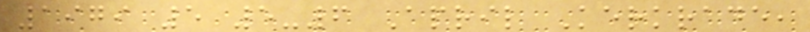1979 5 5-6 April Kerkrade,
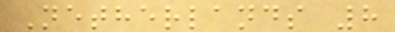Netherlands 8
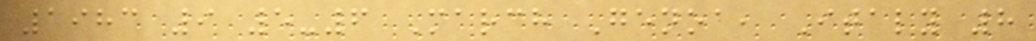1983 9 5-6 March Genoa, Italy 8
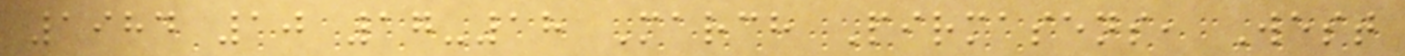1984 10 17-18 March Pirmasens, West
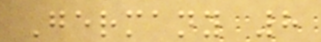Germany 8
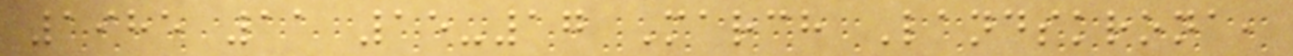1985 11 15-17 March Landskrona,
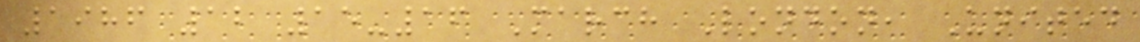1986 12 15-16 March London, United
